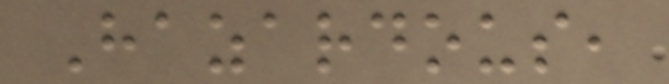Hazardous,
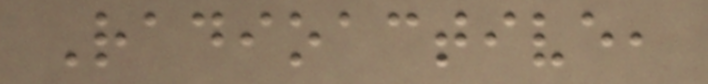Radioactive,
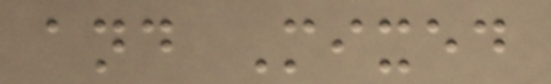and Mixed
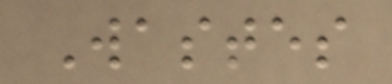Wastes
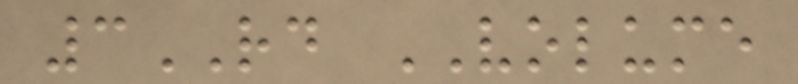3RD VOLUME
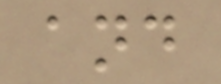and
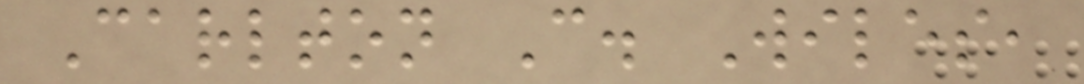Carlton C. Wiles,
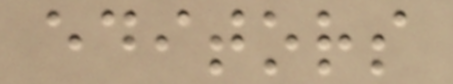editors
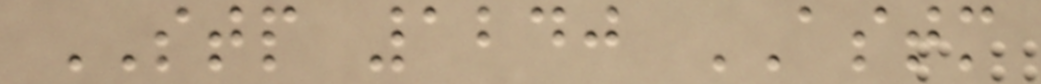STP 1240 ASTM
